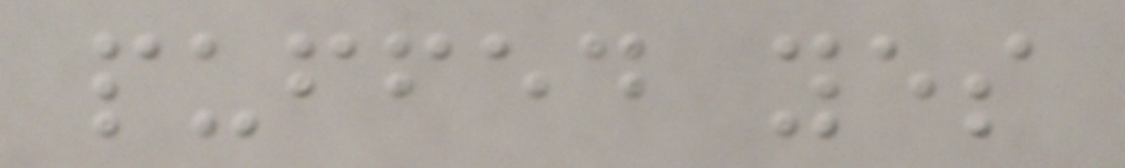puffed yes
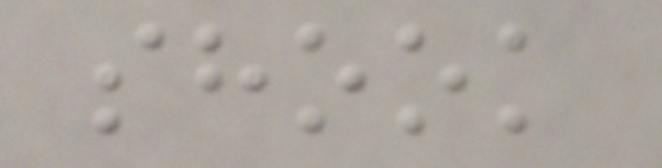shook
